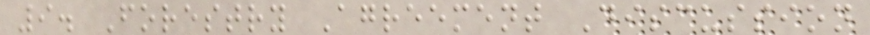9. Forestry Agreement Discussion
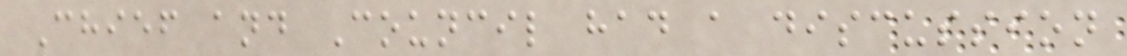Chief and Council had a discussion
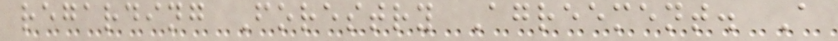regarding Forestry Agreement. A
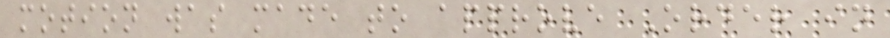motion was made to approve Order in
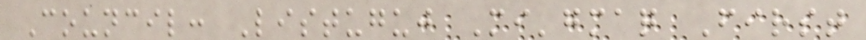Council: Listuguj Mi'gmaq First
